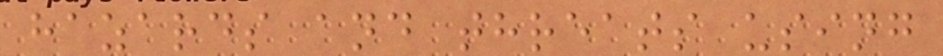hazards and threats using
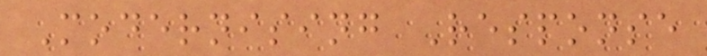Modernising Response
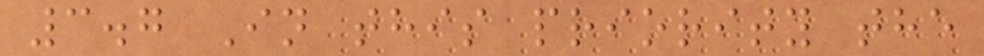3.7 In this priority the
